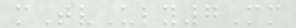mTvUly7Mm
